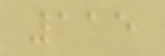115
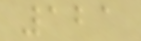121
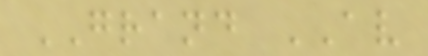GRAND AV
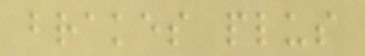brakes plus
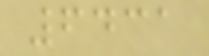6431
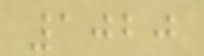1020
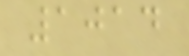1014
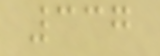337
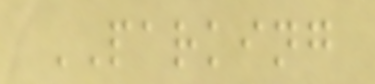PARKING
